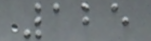125
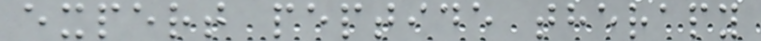expert peptide therapy
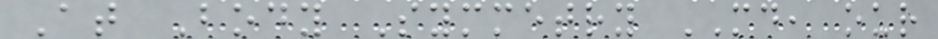At Body Symmetry MD, our
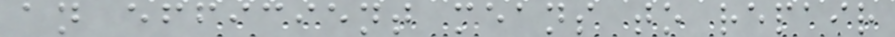an efficient means to repair
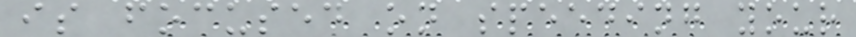is focused on speeding your
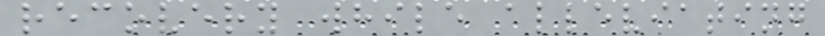recovery while alleviating
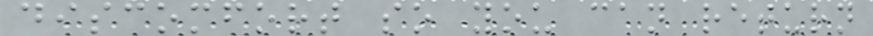discomfort so you can return
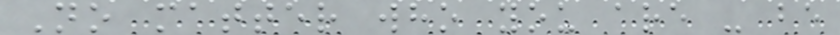No matter who you are - be
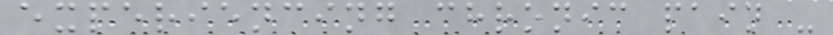experiencing chronic pain -
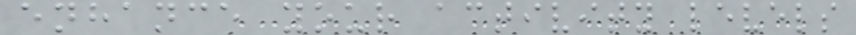enhance your activity levels
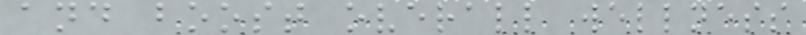and boost overall wellness
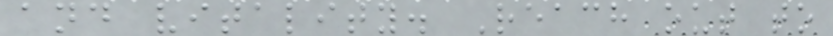and vitality. Reach out to
